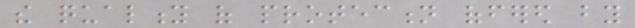the quality of protection offered by
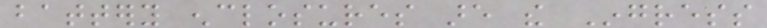battery enclosures are the Ingress
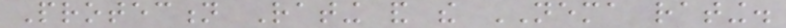Protection Rating and the NEMA rating.
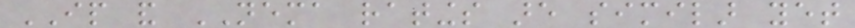IP and NEMA ratings are similar yet
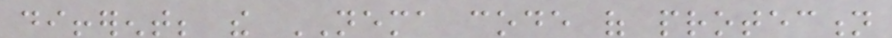different; the NEMA code of protection
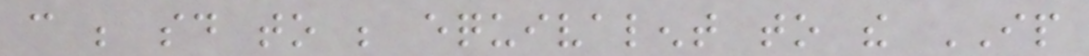can be said to be equivalent to the IP
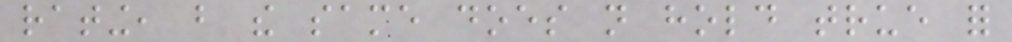rating, but the same does not hold true for
